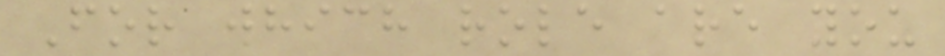For which role are you
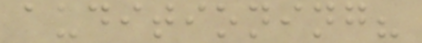auditioning?
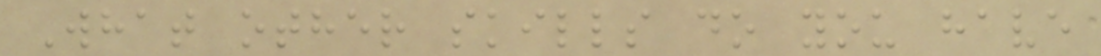What other skills do you have
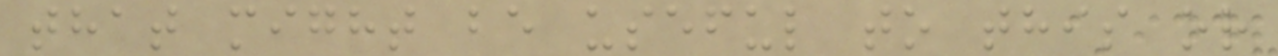that might be useful to this or
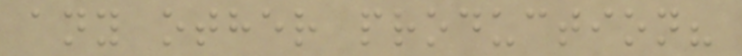any other production?
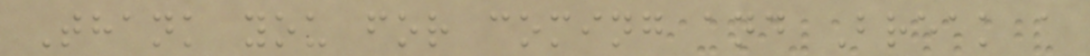Thank you for coming and Break a
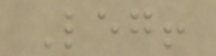Leg!
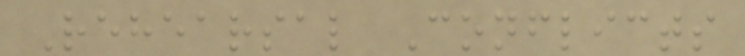Rehearsal Conflicts
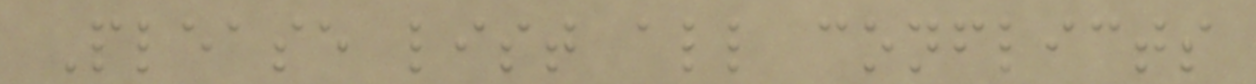Please list all conflicts
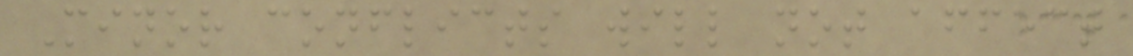Minor conflicts will not affect
